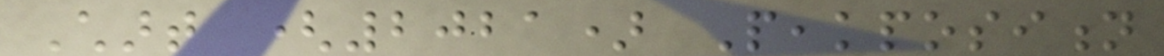Chart (2021) Peakposition
